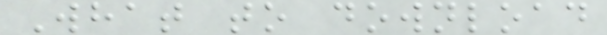What to download
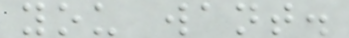you want.
